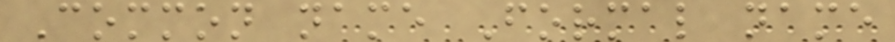Common name Formal name
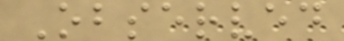Observed
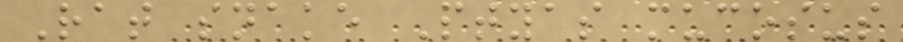Rat snake Ptyas mucosus
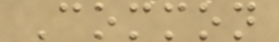Common
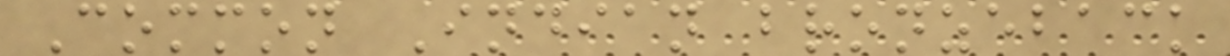Common Indian bronzeback
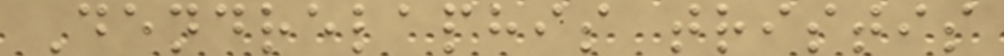Dendrelaphis tristis
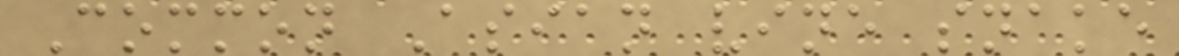Common Asian vine snake
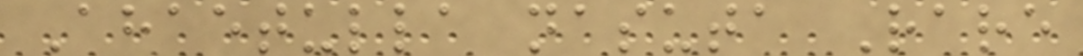Ahaetulla nasuta Rare
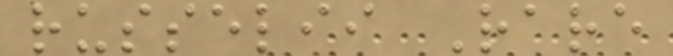russelii Rare
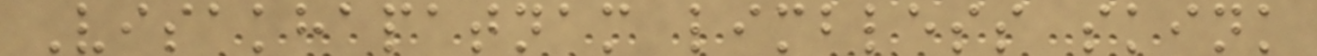Visakhapatnam limbless skink
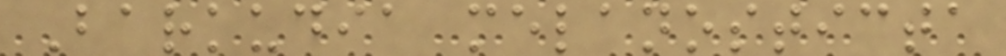Barkudia melanosticta
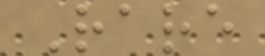Rare
